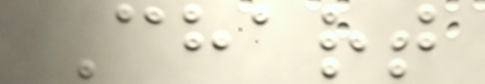Chart
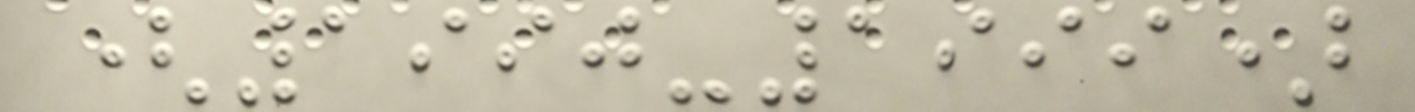(1990-1999)
